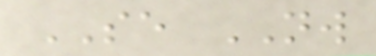SE NW
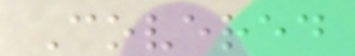Covered
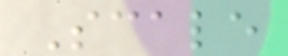Scale
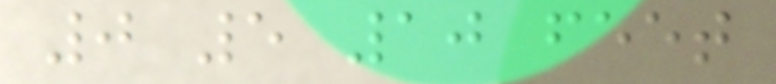0 5 10 feet
